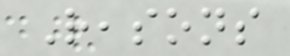Reasons
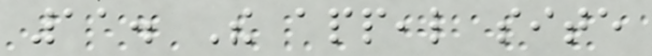11. The appeal site
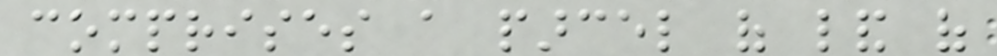comprises a parcel of land of
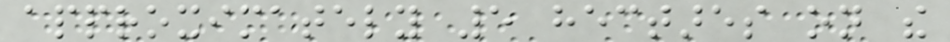approximately 5 hectares on the
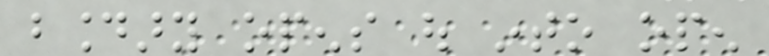boundary opens out into open
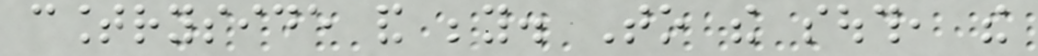countryside and beyond. To the south, the
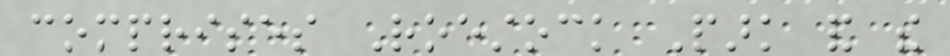comprises Roestock Park and the
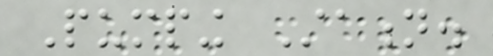Pumping Station.
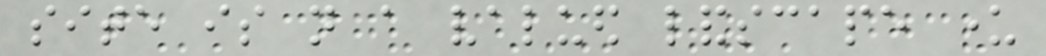site is not a valued landscape under
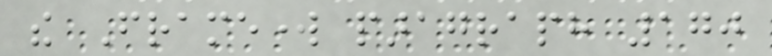the Framework paragraph 170
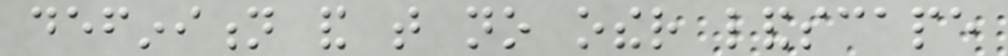definition and that no other landscape
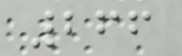266
